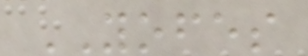YOFES
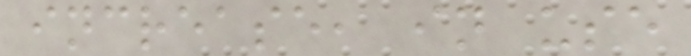increase, in use
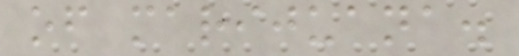of marijuana.
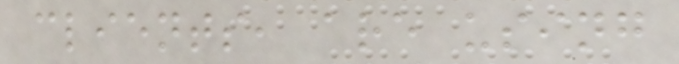clients, are using
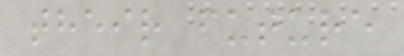their future
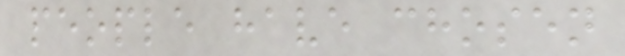people have chosen
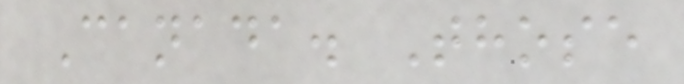Canada. Those
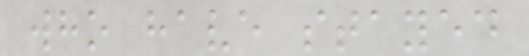who have stayed
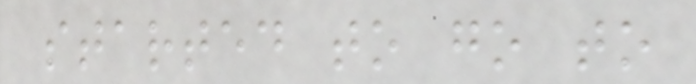started to go to
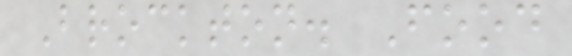Brockton. Food
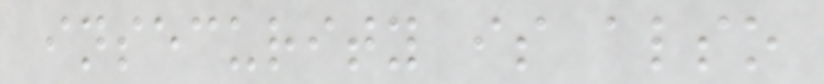insecurity is also
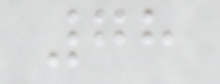78
